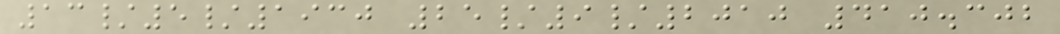13/5/1930 25/9/2010 410.302
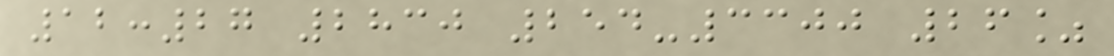12:27 2830 254-3300 26%
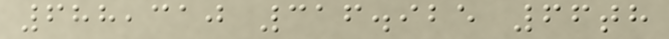688,310 316.925 66th
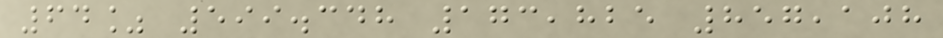64% 599.348 173,825 857,108
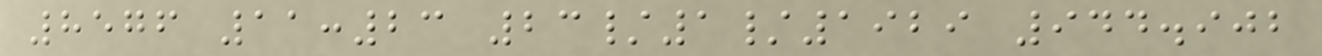8576 11:23 23/1/1929 944.902
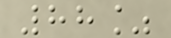88%
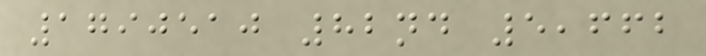1790510 82nd 5,662
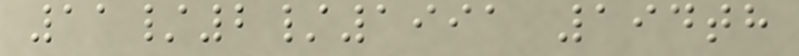11/2/1991 194th
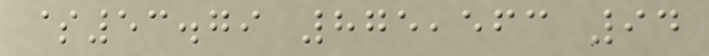$53.79 875,563 94
